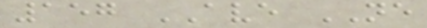157 AVE NE
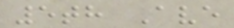5th Ave
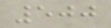500
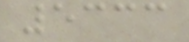5333
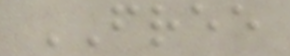FREE
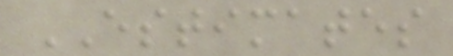ESTIMATES
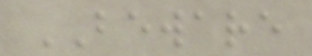BEWARE
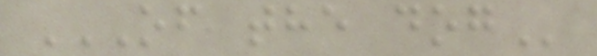OF THE DOG
